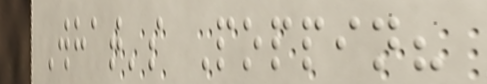What's Poppin?
